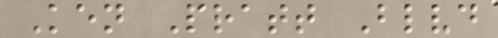Ken Pratt Blvd
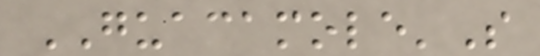GUACAMOLE'S
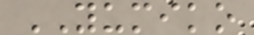YUMIKO
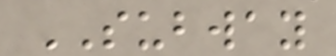SUBWAY
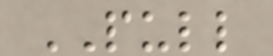PULL
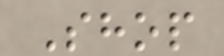Shop
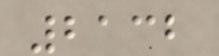2132
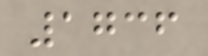1736
